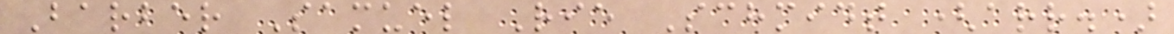Barber Samuel Rie Schmidt (arr.)
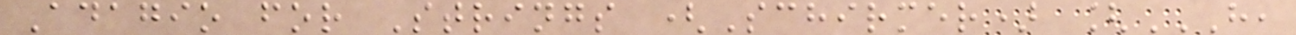Adagio for Strings (Schirmer) [H,
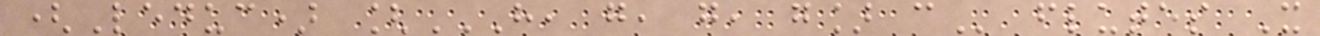(Leduc) [H, G, G, G] C flutes X
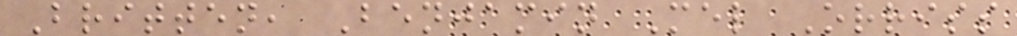Britten, Benjamin Mel Orriss
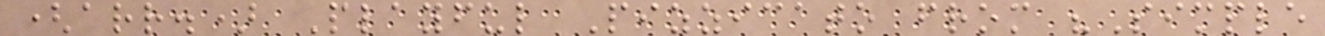(arr.) Playful Pizzicato from "Simple
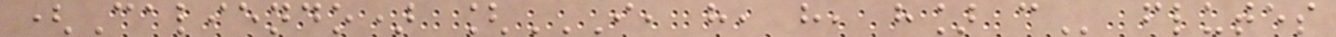(Caliendo) [I, H, H, H] C flutes
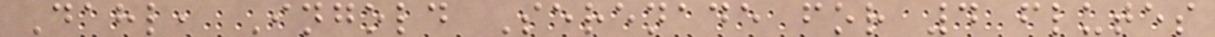Dahl, Ingold Serenade for 4 flutes
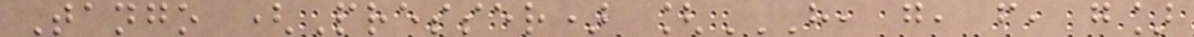Tango (Presser) [H, G, F, G]
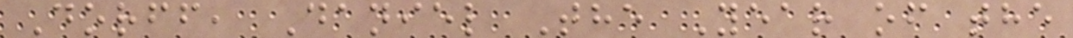Dorff, Daniel The Year of the
